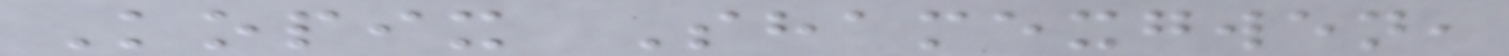Kopix Shamexgwen,
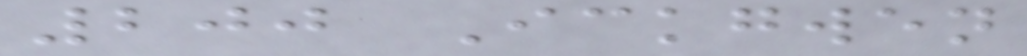200 Ickgwen
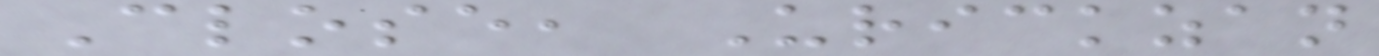Close, Urickzan
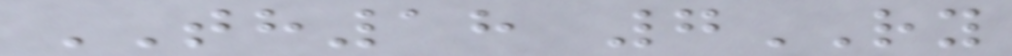TH18 7RY
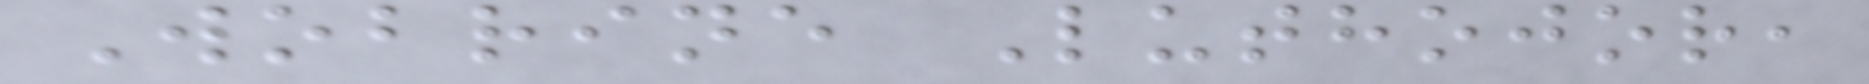Wobrine Luthojor,
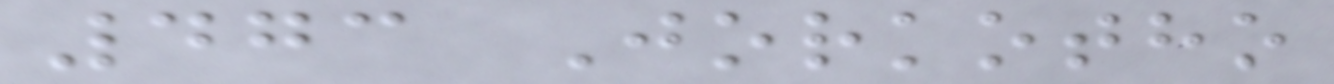473 Jorkotho
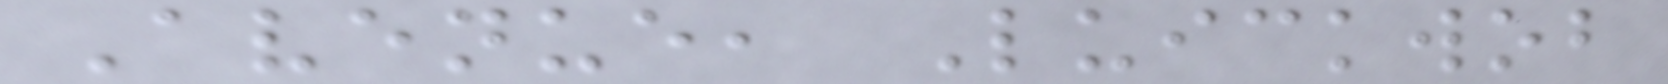Avenue, Luickwob
